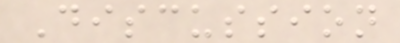Discussion
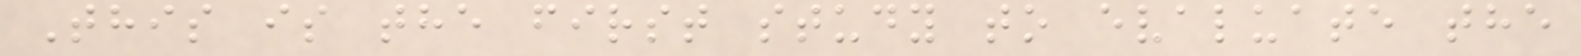This is the first study to evaluate the
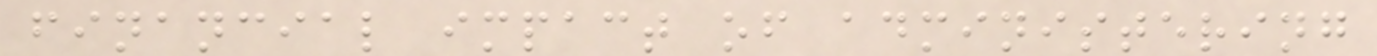financial impact of administering
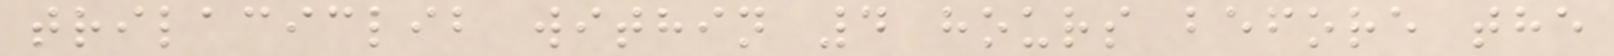trilaciclib within 4 hours before the
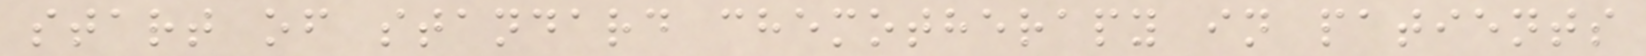start of standard chemotherapy in patients
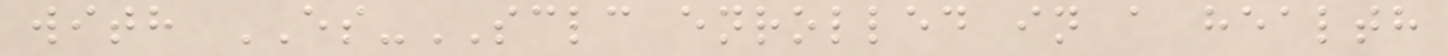with ES-SCLC enrolled in a health
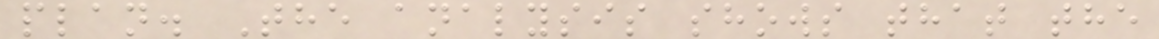plan. The analysis shows that the
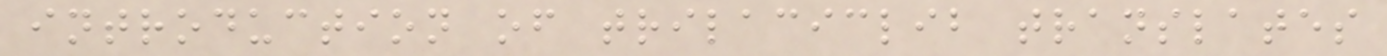introduction of trilaciclib translates
